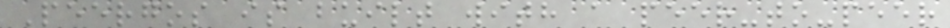Peergos is built with a peer-to-peer
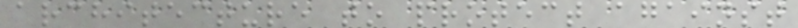architecture to protect against
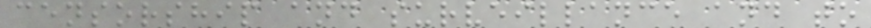censorship and surveillance and to
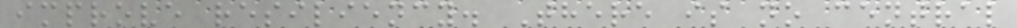improve resiliency. There is no central
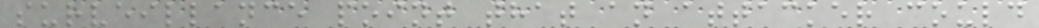surveillance point that an attacker could
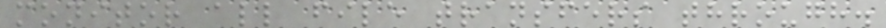monitor all file transfers through.
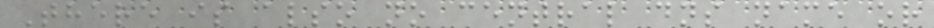There is also no central dns name or
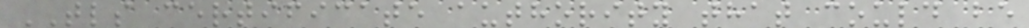TLS certificate authority that could be
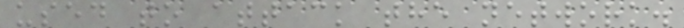used to attack the network.
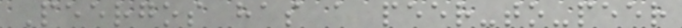Peergos has a peer-to-peer
